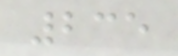235
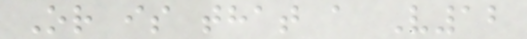Or is that a V12
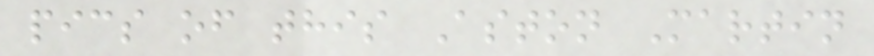pics of this Aston Martin
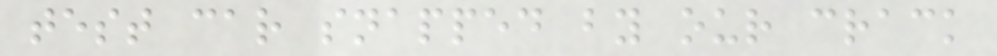test car snapped by our crack
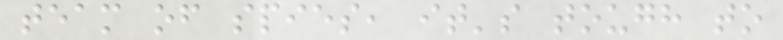team of spies, it's tough to
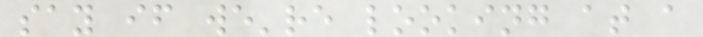say if we're looking at a
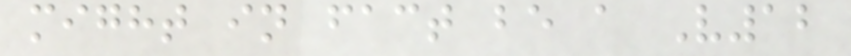might in fact be a V12
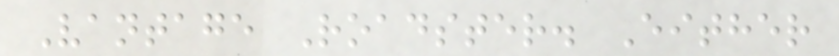Vantage Roadster. Either
